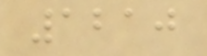1210
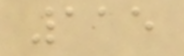115
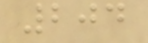204
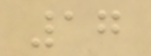17
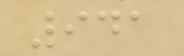941
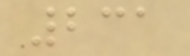231
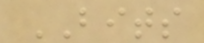BITS
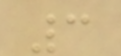3
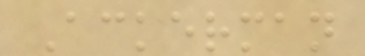Ackerman
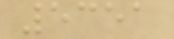5351
